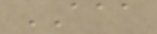AAA
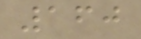160
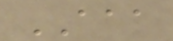AAA
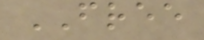FREE
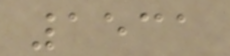1531
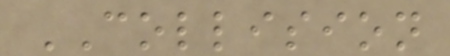COLLISION
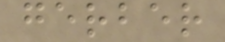gerber
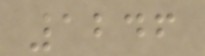1246
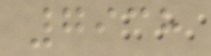7938
